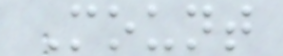Mount
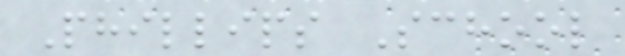Phillips School
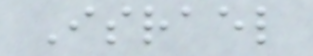Israel
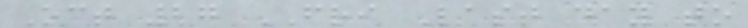Oct 27 FRI Last day to
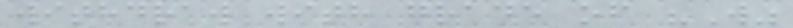withdraw with grade of "W"
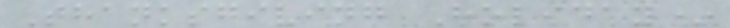Thanksgiving Holiday*
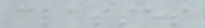classes
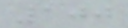100
